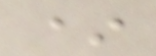*
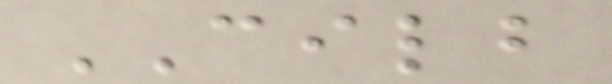CILB
